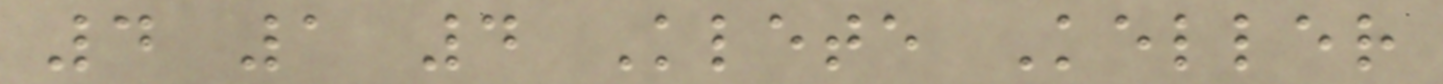4 1 4 Klete Keller
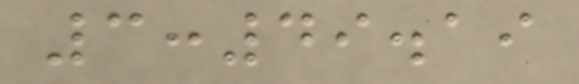3:49.19
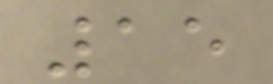15
